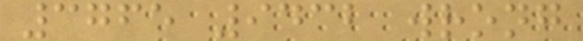3765 9432 wrong
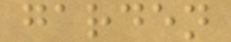garden
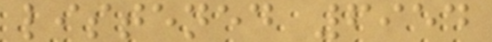listened 6954
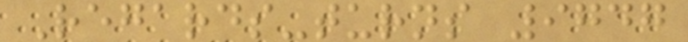Regards-turns 9747
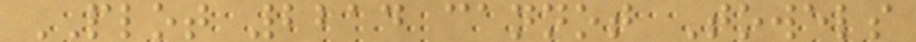PLOT 2214 cannot Towels
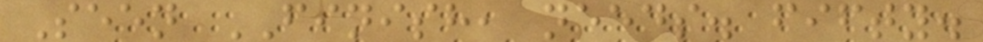Seen FINISH, needs. fifty.
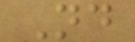Nd
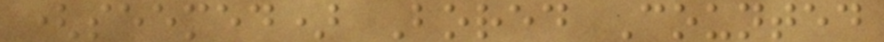(seemed) Bored Counted
